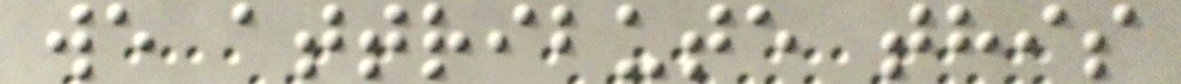we attribute this
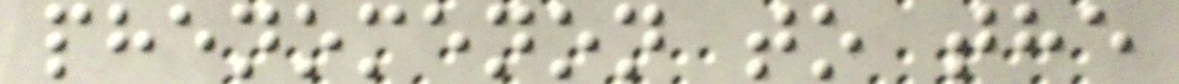phenomenon to the
